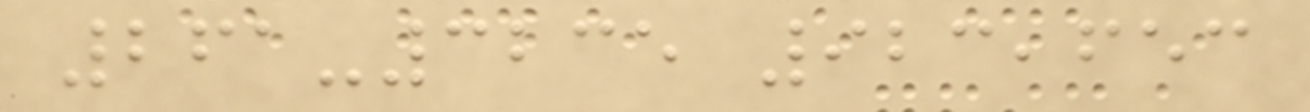261-3235 923,653
